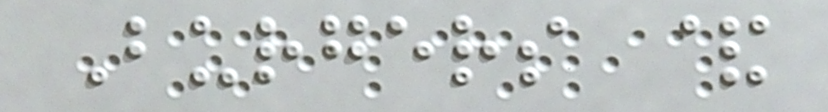Burgers &
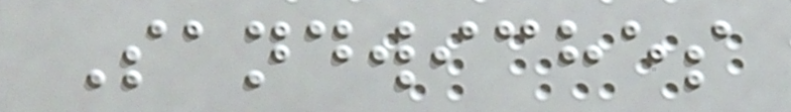Sandwiches
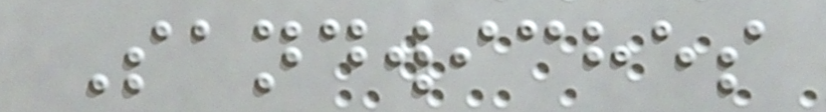Sandwiches
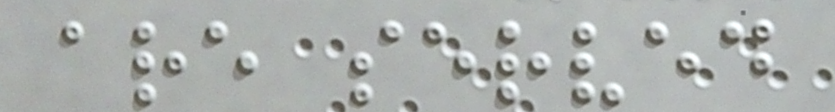are served
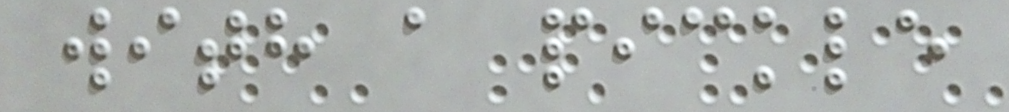with a pickle
